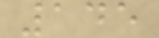145
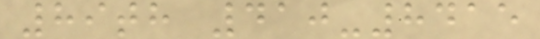89th 410-8415
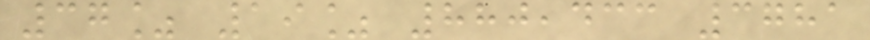37% 19% 880,433 3781
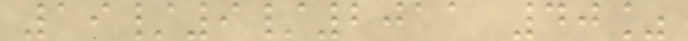19/9/2011 40%
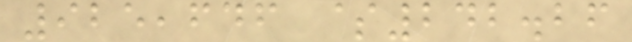925,646 $242.26
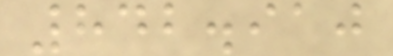842.910
